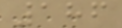186
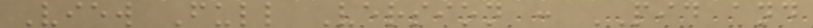View Full Version : PID and
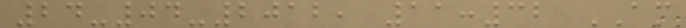24-04-2012, 11:32 AM
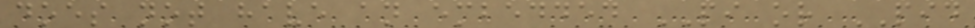does not have an embedded PI or PID
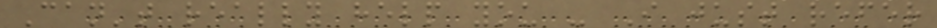Can't really help you - I just refer
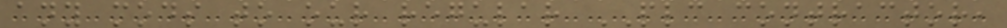any mods to our regular PLC contractor,
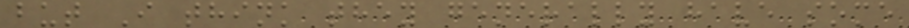but I think they generally have some
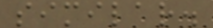similar.
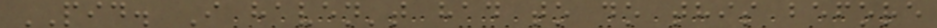PID. I haven't had to do this before
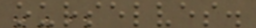ourselves.
